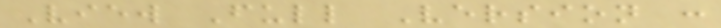View Full Version :
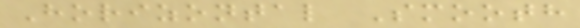Horizontal Smooth
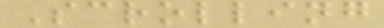Scrolling
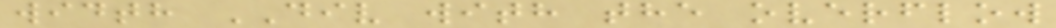width DIV with the overflow
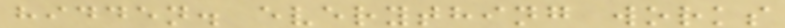hidden. everything works
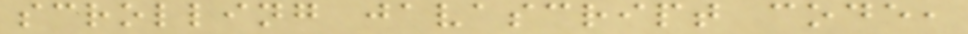scrolling javascript code,
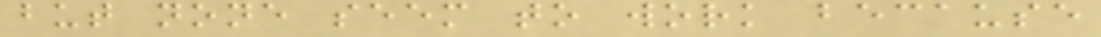but none seem to work because
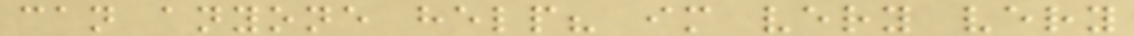can anyone help? im very very
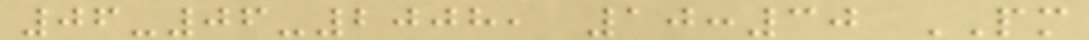06-06-2008, 10:30 PM
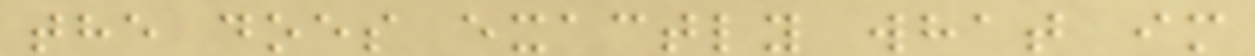the does exactly what im
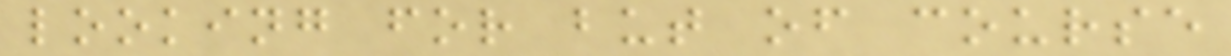looking for but of course
